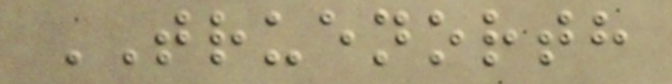TRUENORTH
